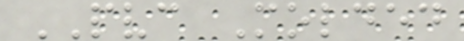PVC Molded
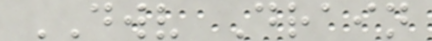DWV Drain
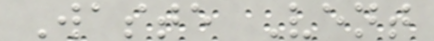Waste Vent
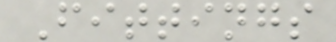Fittings
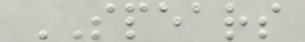SPEARS
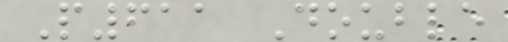P611 Double
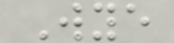Wye
